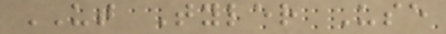UT Tyler Use
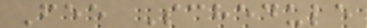Fee Schedule
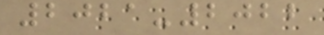2021-2022
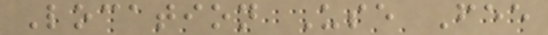Location Use Fee
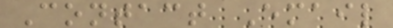Contact Email
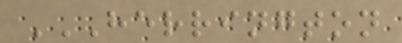HERRINGTON
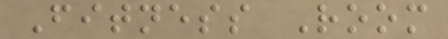Fitness Room
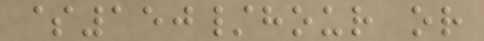$150/hour or
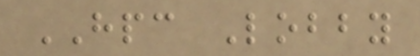HPC Lobby
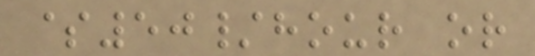$50/hour or
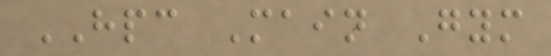HPC Main Gym
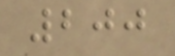200
